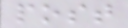post
